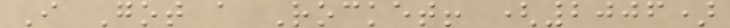I Got a Rocket! (2006)
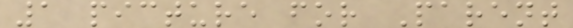1 picture for Parent
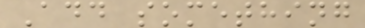Add something
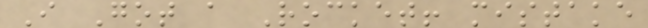I Got a Rocket! mistake
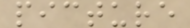picture
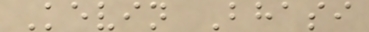Kevin Bhasi
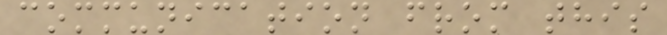communication from this
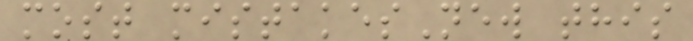most mistakesNew this
